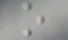o
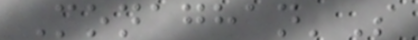Monaghan'S
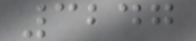3247
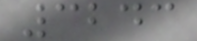3243
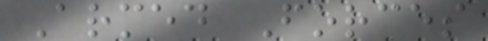Armed Forces
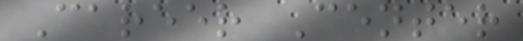Career Center
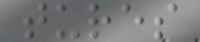tures
